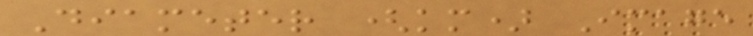Diameter (km) Image
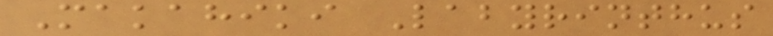Makahiki Labyrinthus
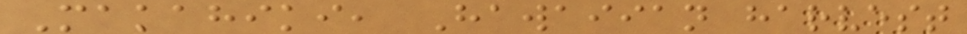Makahiki, Hawaiian harvest
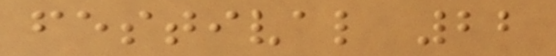festival 22
